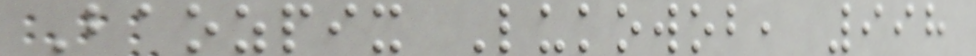Baozpix Lukowob, 998
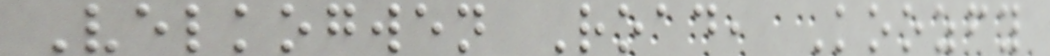Velkogwen Road, Koozfy
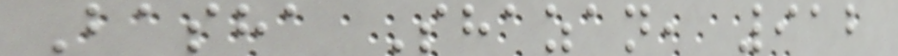Basha Shazan, 912
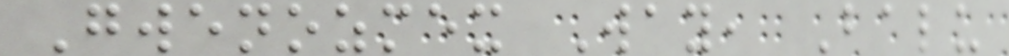Gwenozmex Way, Balu
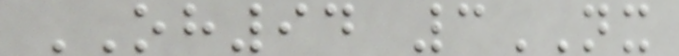OH94 3NX
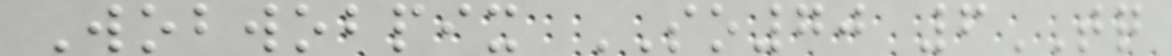Wobwobpix SO70 6TQ
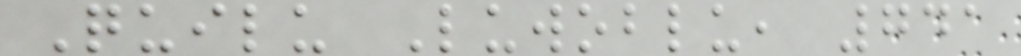Quilu Luwoblu, 741
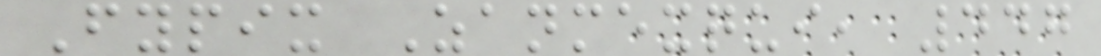Fypix Zanmexqui, 447
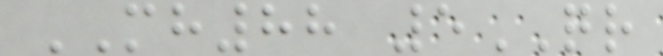MH88 5QR
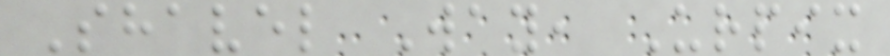Shavel Way, Urpix
